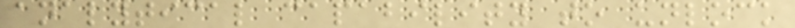analytical capability to unlock
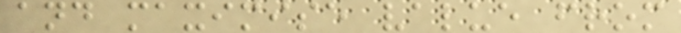and maximise value from
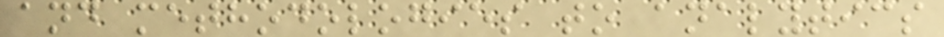and methodologies to analytics
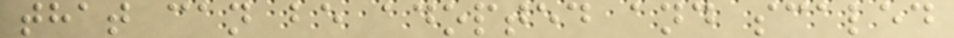that can be adopted and scaled
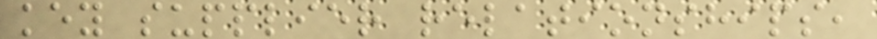key supplier relationships,
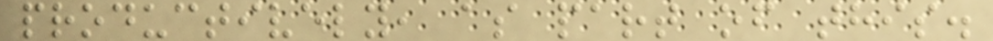productively, as part of this.
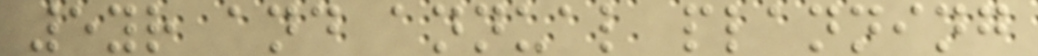5yr and annual planning
